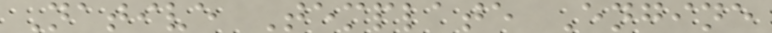Native Template Engine
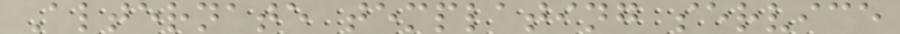Alternate templating service
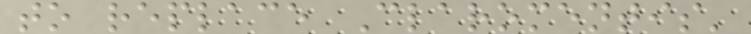to replace Claromentis'
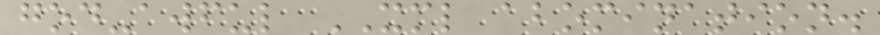god-awful XML abomination.
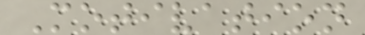Motivation
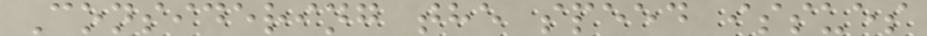Considering the speed issues
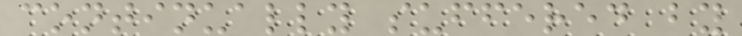continually suffered by
